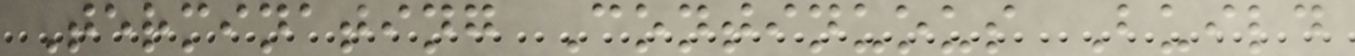Terminating Continuous Build
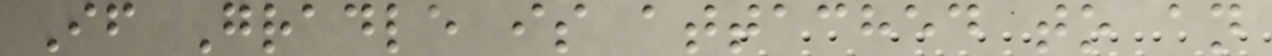If Gradle is attached to an
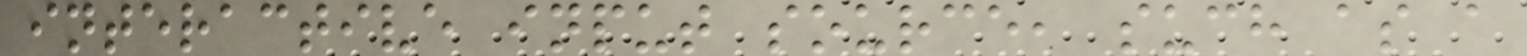interactive input source, such as a
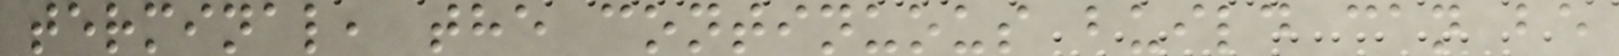terminal, the continuous build can be
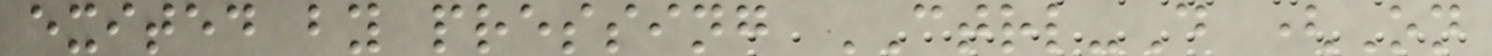exited by pressing CTRL-D (On
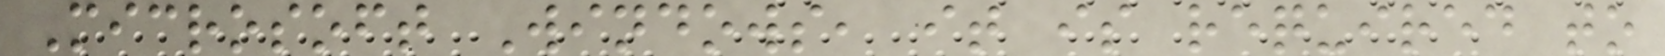Microsoft Windows, it is required to
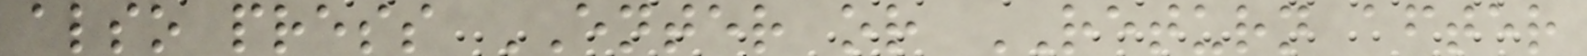also press ENTER or RETURN after
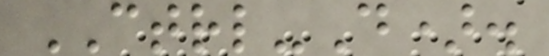CTRL-D).
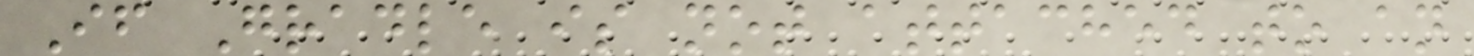If Gradle is not attached to an
